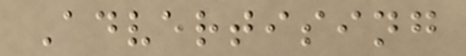Advertising
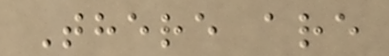There are
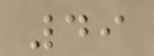49
